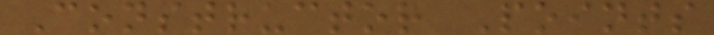Constructor Points
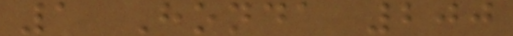1 Honda 200
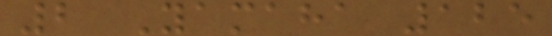2 Yamaha 125
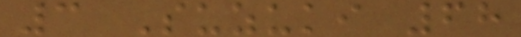3 Suzuki 68
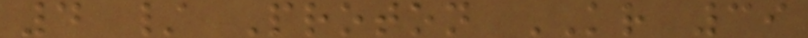4 / Proton KR 39
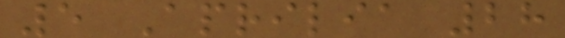5 Aprilia 28
